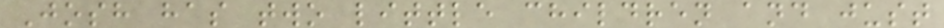Josh has two little children and just
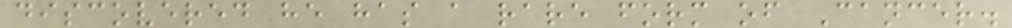discovered he has a rare form of Cancer.
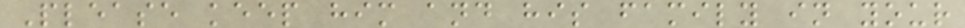Please keep him and his family in your
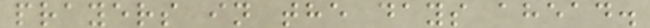prayers in the days ahead.
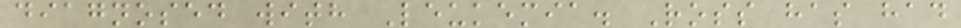diagnosed with Leukemia. Ross has had
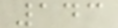143
